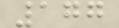177
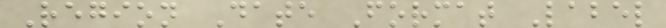Region Date Format Label
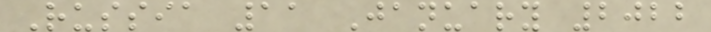Russia 11 January 2022
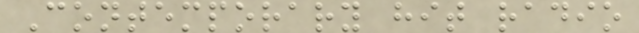Contemporary hit radio
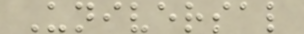Universal
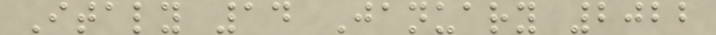Italy 14 January 2022
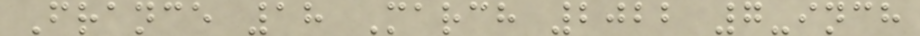France 18 March 2022 7-inch
